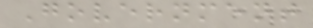Government
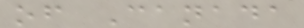of Canada
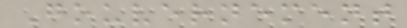Gouvernement
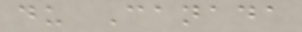du Canada
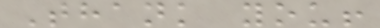Thank you!
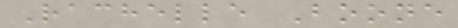Rachelle Boone
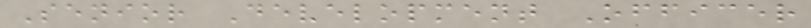Senior Development Officer
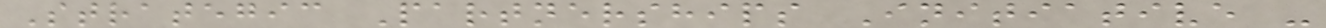Strategic Partnerships Initiative -
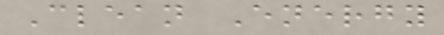Clean Energy
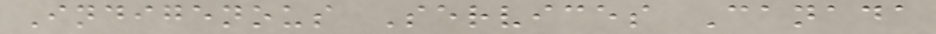Indigenous Services Canada
